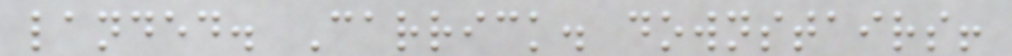landed. Carrick. downstairs!
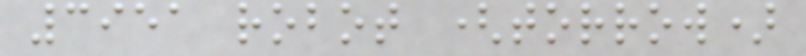3951 robot (torrow)
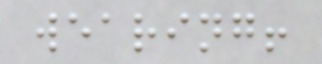wearing!
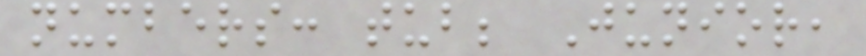numbers: tub; Junior,
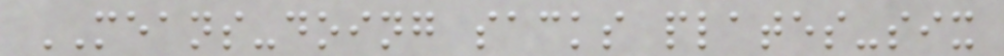MEANS-doing sacks plates-six
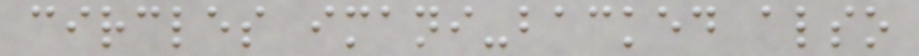circles imani-backed also
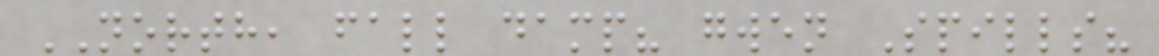NORTH, fall damp? gwen Spills?
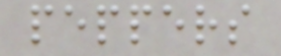peppers
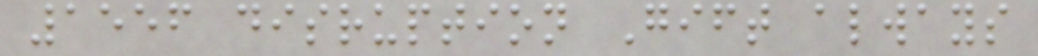1556 disruption Gift always
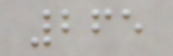265
